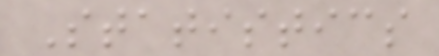Statistics
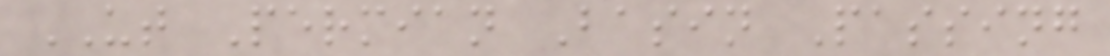UT Permian Basin Passing
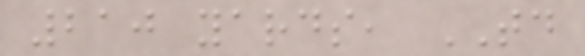210 yards, TD
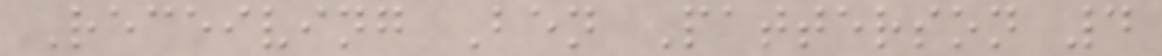Receiving Ben Patterson 4
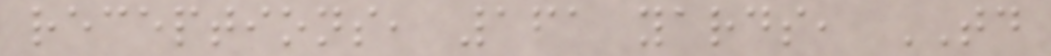receptions, 161 yards, TD
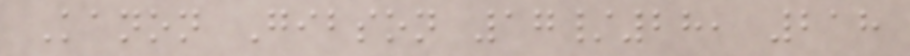Kanon Gibson 17/28, 218
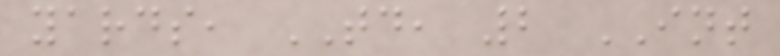yards, TD, 2 INT
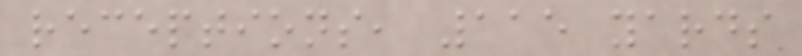receptions, 115 yards
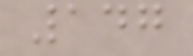147
